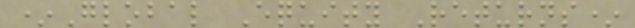*Global Equity Returns*
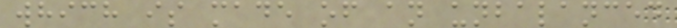which is made of an unbalanced
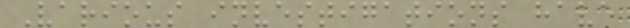Various investigations have
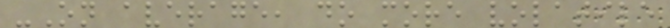-On average, do more volatile
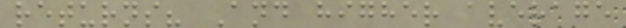returns? And higher average
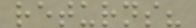returns?
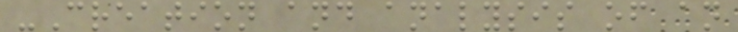-Creation and analysis of an
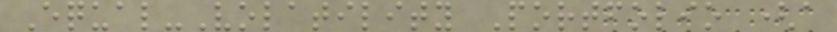Equal-Volatility Portfolio (a
